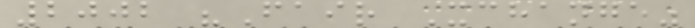2002 "Fair Xchange"
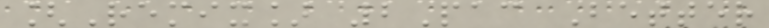[Remix] 2Pac Better
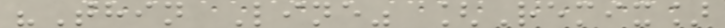"Thin Line" [Remix]
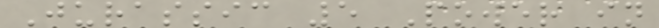Jurassic 5 Power in
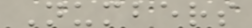Numbers
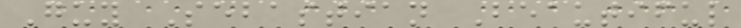Guy Sebastian Beautiful
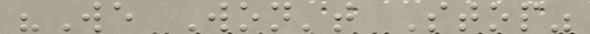"We Won't Stop"
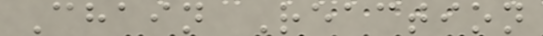Chain Reaction
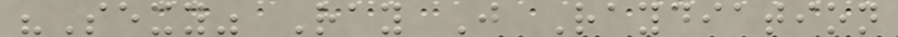"Sexy" Ray J Raydiation
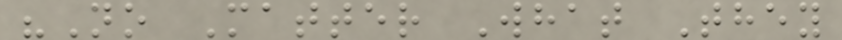"No Matter What They
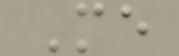Me
